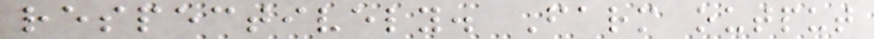respectively. Farm output
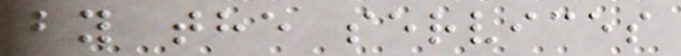by the services
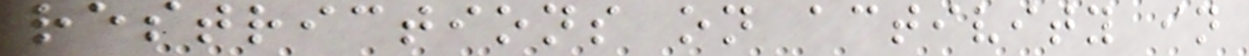restrictions on activity in
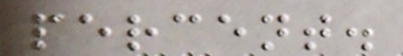percent.
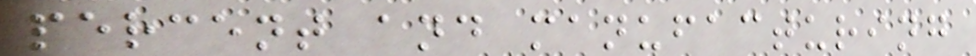percent and manufacturing
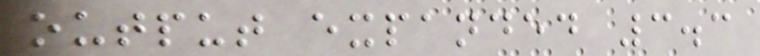output expanded 3.3
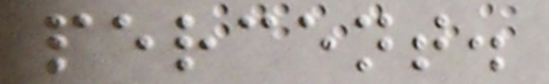percent.
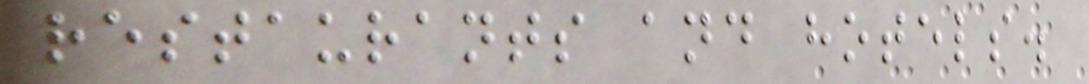restaurants and hotels.
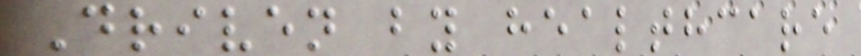Driven by healthcare
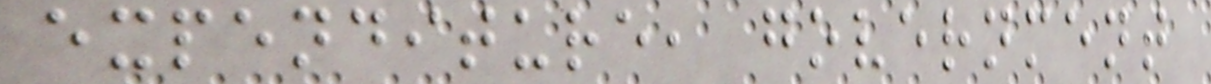expenditure, government
